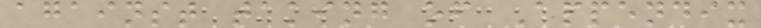against taking of Appendix
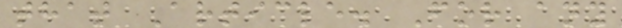that Article. For any
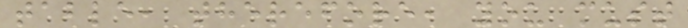table, therefore, you must
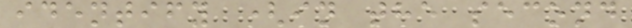identify (in the second
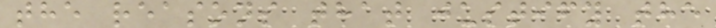the reasons that justify the
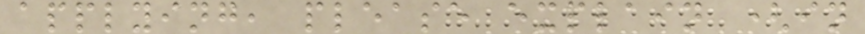applying, please explain (in
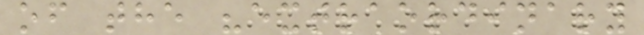of the "extraordinary
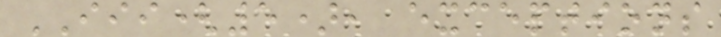III(5), exceptions
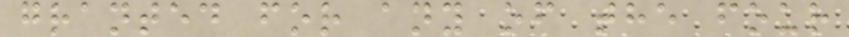granted for any of the four
